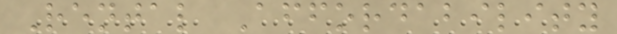Rental Affordability
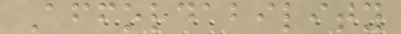Affordability
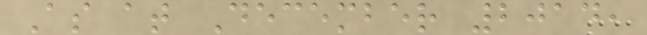As at December 2014,
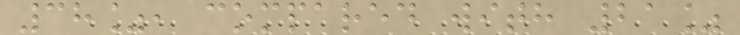38%, compared with 21%
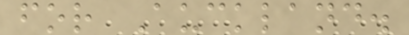for Auckland.
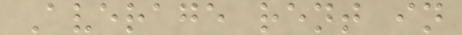Average rent in
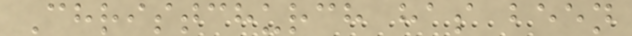Christchurch has been
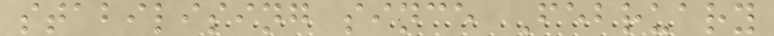stabilising since February
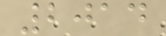2014
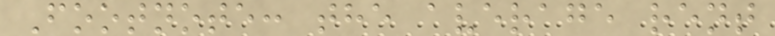Footnote: the average rent
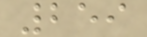259
